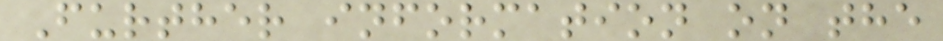Further information on the
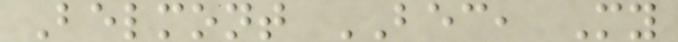Belmont BEC, My
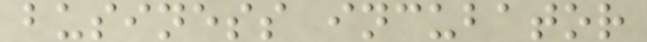business incubator
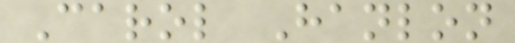Carol Hanlon
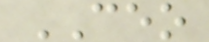CEO
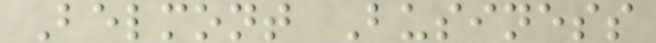Belmont Business
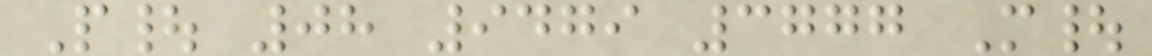P| 08 9479 3777 M|
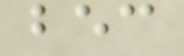bec
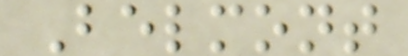Belmont
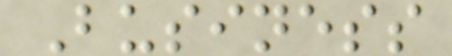Business
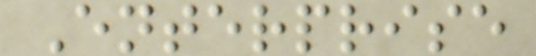Enterprise
